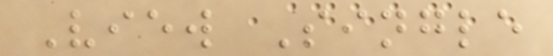View Single
